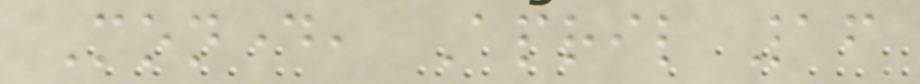Monday, April 16
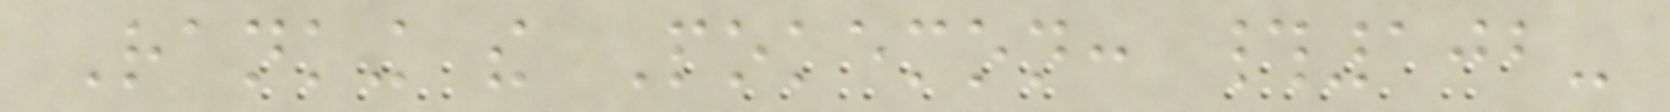Ranking the Pokemon: #102-
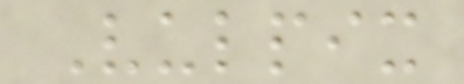Vulpix
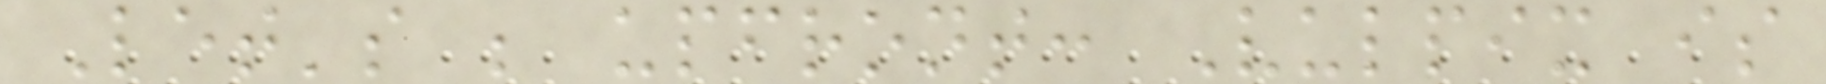Let's be upfront: Vulpix is
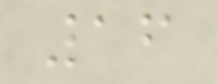16
